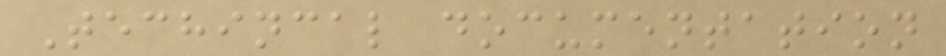Techincal documentation
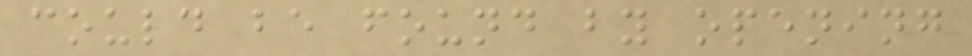could be found by opening
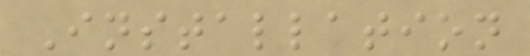Installation
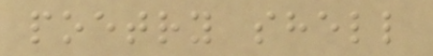poetry shell
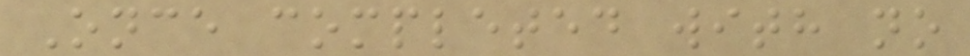Once completed with no
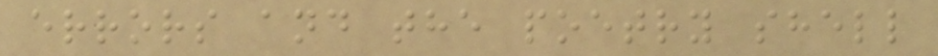errors and the poetry shell
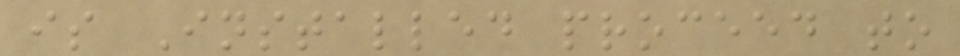is Installed proceed to
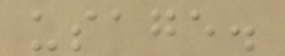usage.
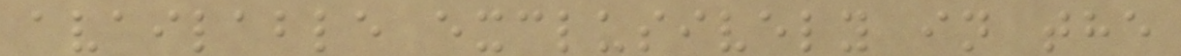available exclusively in the
